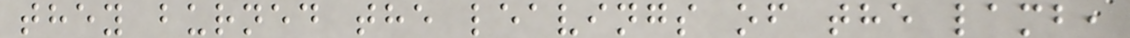they burned the leavings of the lamb,
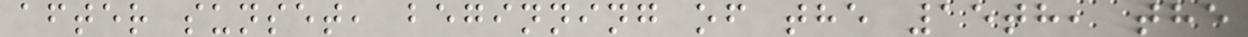after sunset, beginning of the 15th, the
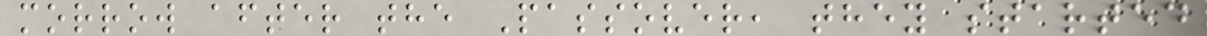morrow after the Passover, they started
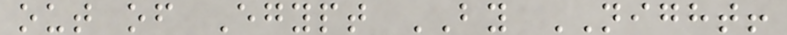out of Egypt BY NIGHT!
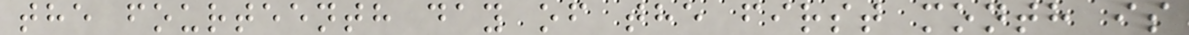the fourteenth day of the first month is
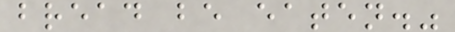bread be eaten."
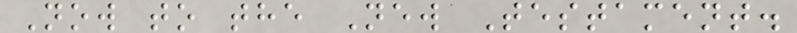Now to the New Testament.
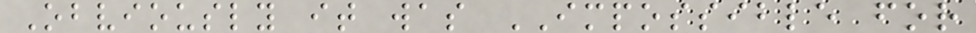Obviously it was IMPOSSIBLE for
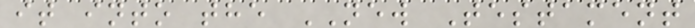it into the NEW Testament
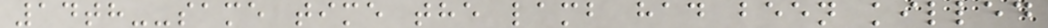14th--same time the lamb had been killed
